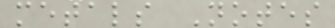metals Notes
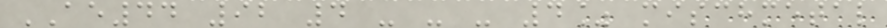AE44 92 4 - - - 4% mischmetal
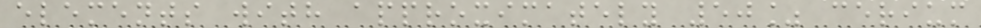elements with approximately 50% cerium
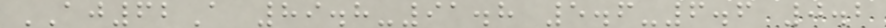AJ62A 89.8-91.8 5.6-6.6 0.2
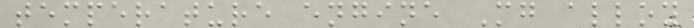temperature engine Mg alloy
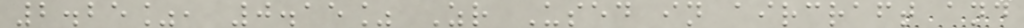2.25%, 0.15% Zr Used in aircraft and
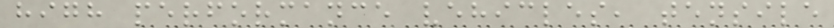high performance vehicles, tensile
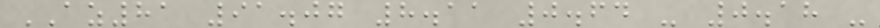AZ81 91.07 8.11 0.64 - 0.18 -
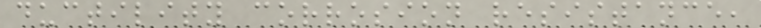ductility corrosion resistance,
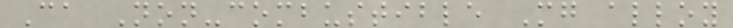Ca Non-combustible Mg alloy
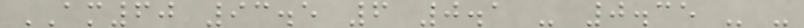AM60 93.5 6 0.1 - 0.35 - -
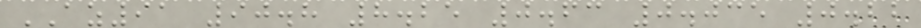AZ91 90.8 8.25 0.63 0.035 0.22
